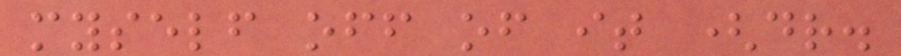myself off of it (dr.
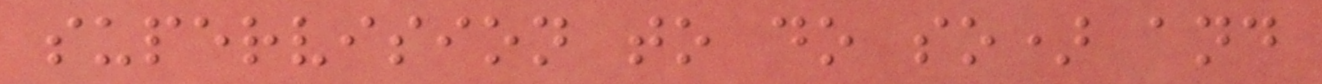supervision to do so) and
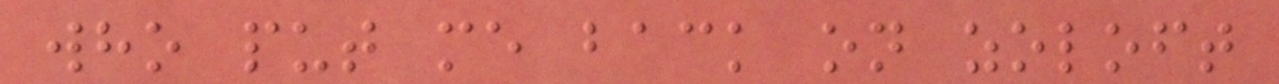who put me back on zoloft
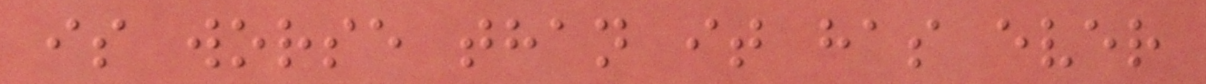is worse than it has ever
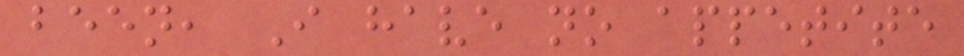been, I have no appetite
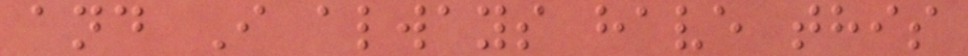and I always have this
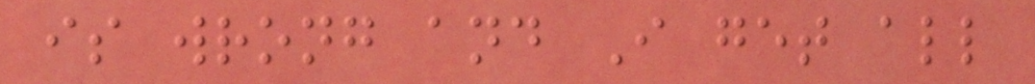is wrong and I get all
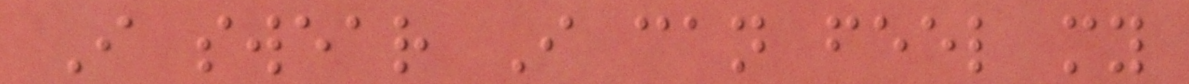I swear I can feel my
